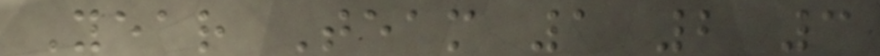Year Team 1 2 3
